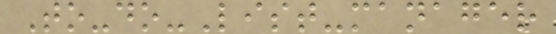To-do-List-manager
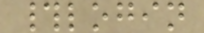#login
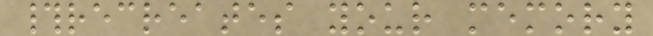#recreates your memory
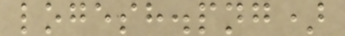logesh.png)
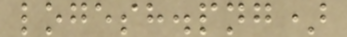logesh.png)
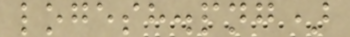logesh.png)
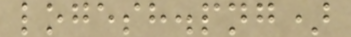logesh.png)
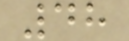48
